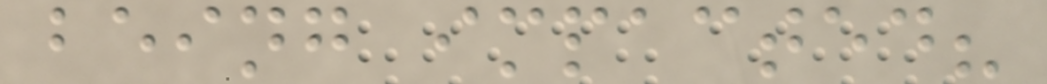being impacted?
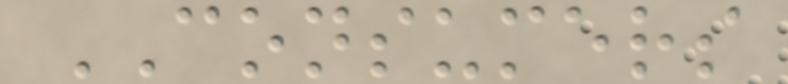CONSUMERS
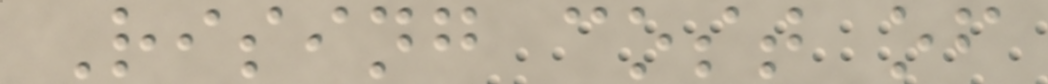Rising cost of
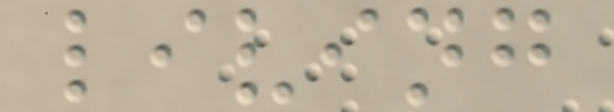living
